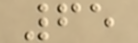65
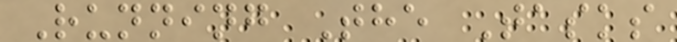Running The Tasks
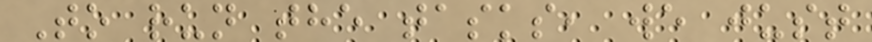To run the tasks, we just
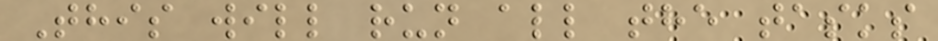This will run all the tasks
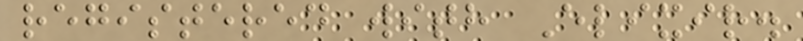registered with Elixir.
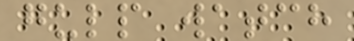gulp watch
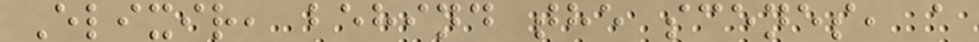Elixir, behind the scenes, a
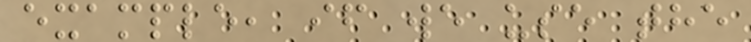example, if we use the
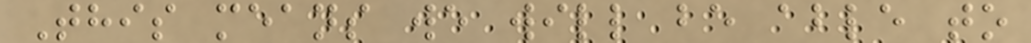This means we will be able to
